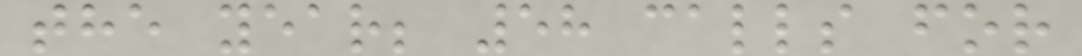the year; 58 calls for
